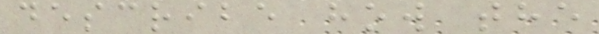describe how the
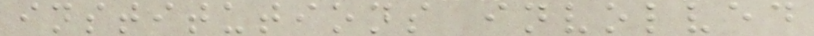institutions involved
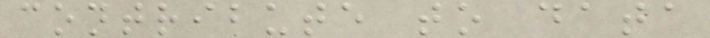contribute to data
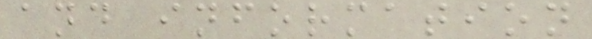and information
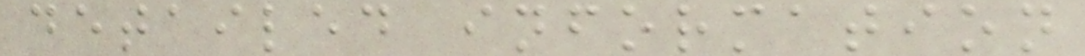detailed information
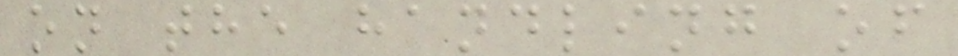on the handling of
